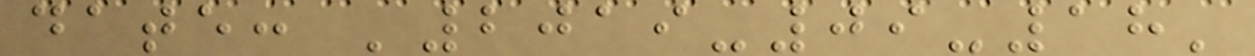date: '2019-09-18'
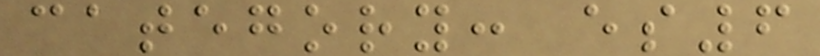category: es6
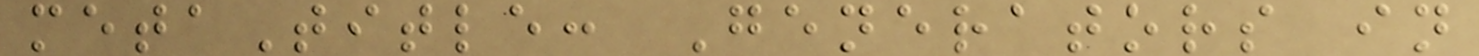metaTitle: Generators in
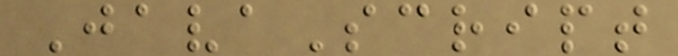JavaScript
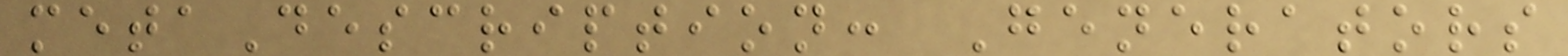metaDescription: Generators
